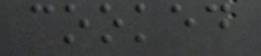cooked
